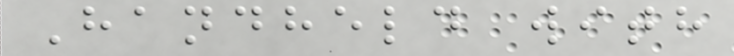Handheld with
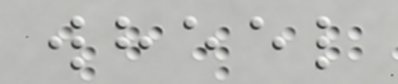wheel
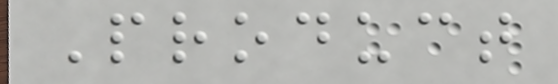Product
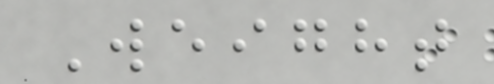Weight
